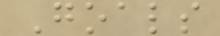Goals
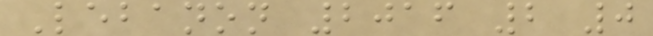Lebanon 2016 2 0
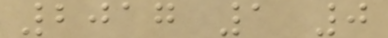2017 1 0
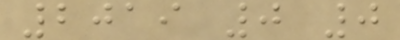2019 0 0
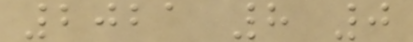2021 8 0
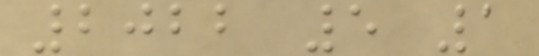2022 5 1
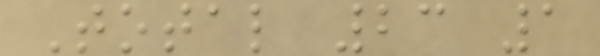Total 23 1
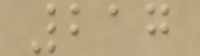217
